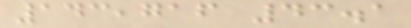143,716 43.1
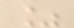%
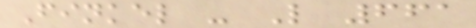Finkel - L 661
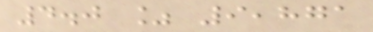4.0 % 9,871
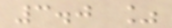3.0 %
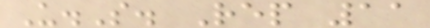U.S. Rep 11
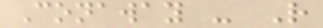Conaway - R
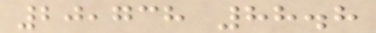20,738 88.8
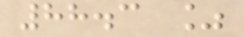88.3 %
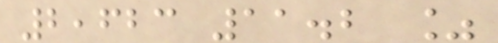2,623 11.2 %
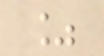%
